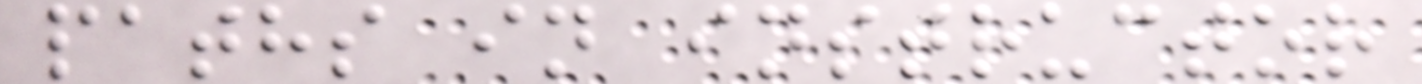paths in instructor
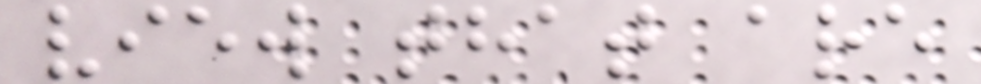view that are
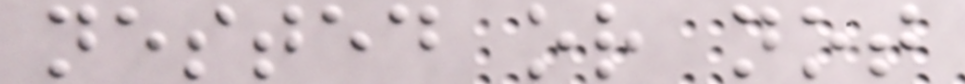nested or not
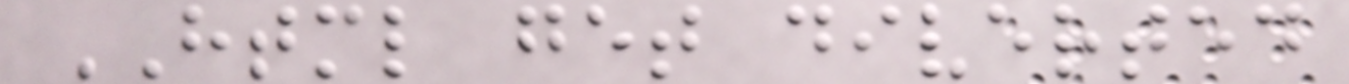HTML get diverted
